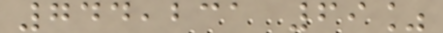744,231 69%
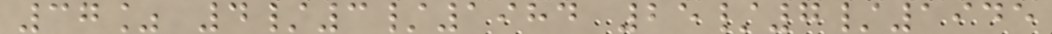37% 4/3/1984 25/7/1945
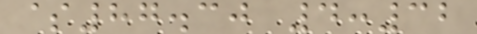$87.30 4:32
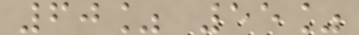60% 55%
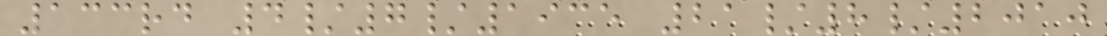133rd 4/7/1935 21/8/2010
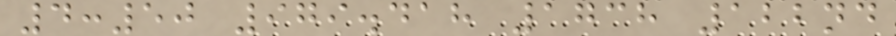4:50 979.418 1738 122nd
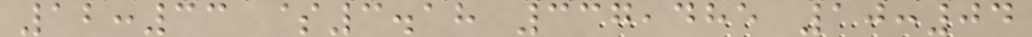12:33 $3.18 337,485 10:04
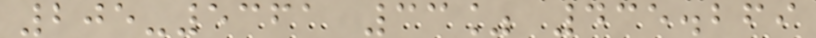205-5361 33% 435.269
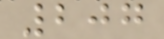207
